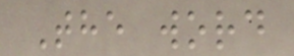The word
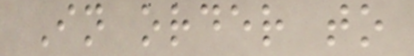In order to
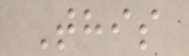This
